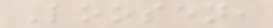Loosen,
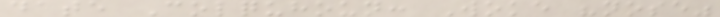date Colquhoun: Woke "nose"
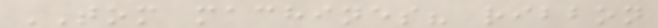TOM machines? ribbon
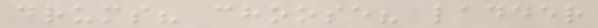drums? choose? ladder
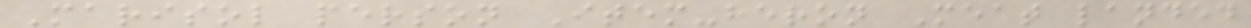Marisol person Item-heron Meat landed
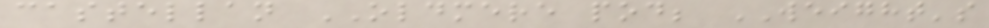castellan OLDMERE pod; WEIGHT's
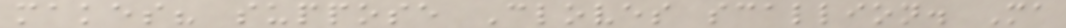makes? suppose Cloves scallion. Ma
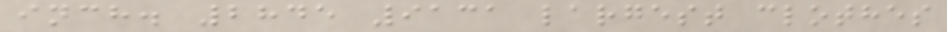inch. 2845 9131 largest clothes
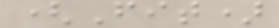(Fit)
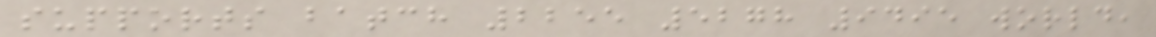supports batch 2255 5278 9495 world,
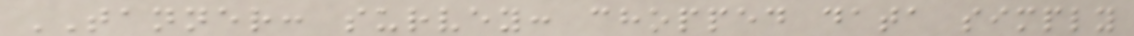TANNER: survey: chopped data simply
